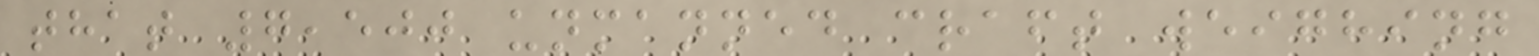that 7,500 unmanned craft weighing
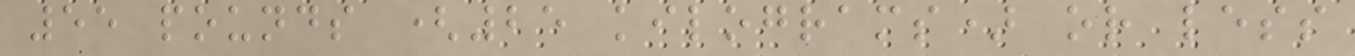55 pounds (25 kilograms) or less
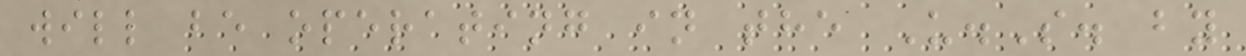will be operating in the U.S. by
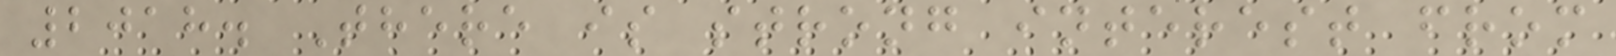2018. There is strong interest from
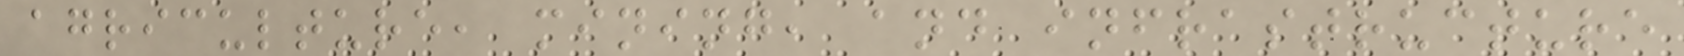agriculture, mining, and infrastructure
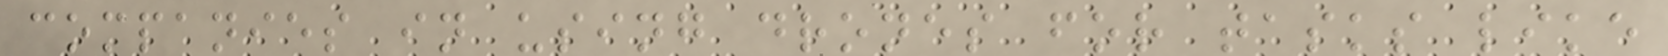companies in using drones for tasks like
